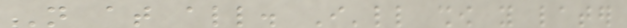Not at all. I'll show you later
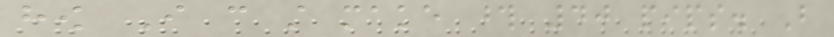how I can still make those 40 pips. But
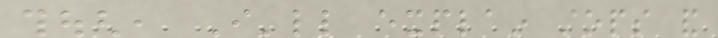though, I'll explain stops and
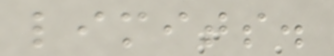limits.
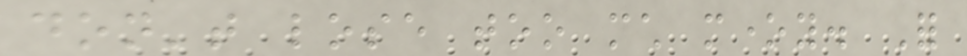don't lose too much money. For
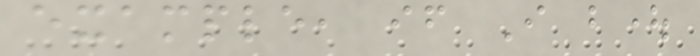example, if I bought
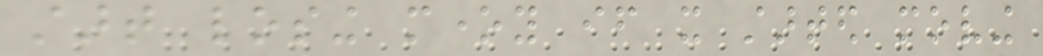start losing money if it started moving
